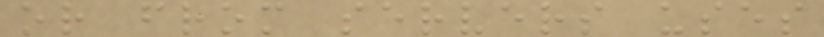or from servers uses
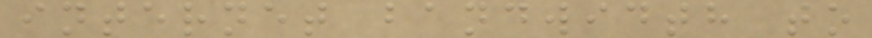internet bandwidth to
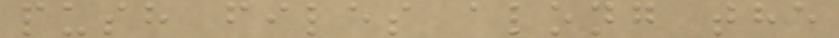push files along the
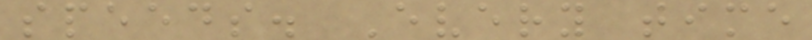speeds. Every time
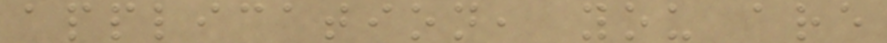application, you are
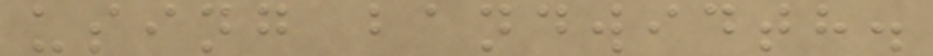using bandwidth.
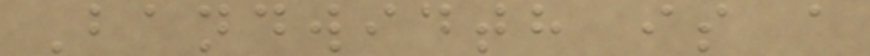Bandwidth is a
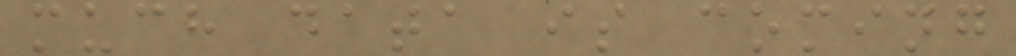much data is coming
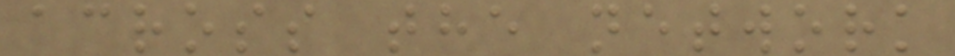across the network
